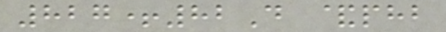827+82D &phb
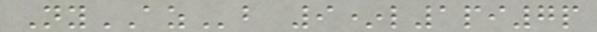NyAZb 9*l1pi7p
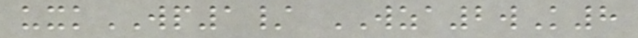uxkWP1/ WZA2wK8
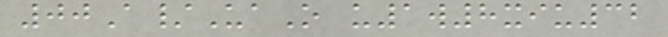00A/UaO u1w8xiu32
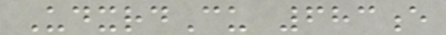UdxrdCu 683e
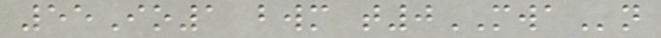55Io1 bwm t0MWAn
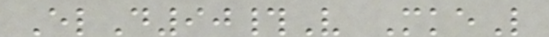ElD90#V MkeL
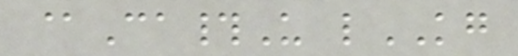@Ca#U lKG
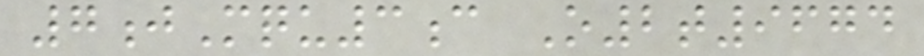7jMqu3c O2t9674
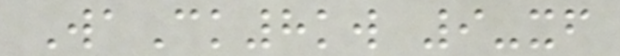WaCk8kw 9-xf
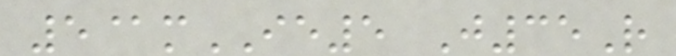5@mIE5 J35R
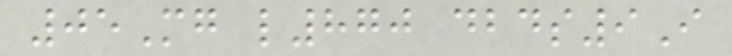05Mg l870 dbds9I
